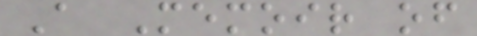A Memoir of
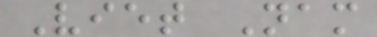Viet Nam
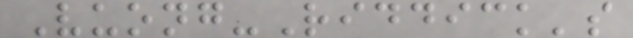Vuong-Riddick's
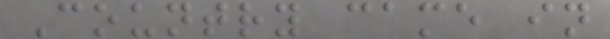Country came in
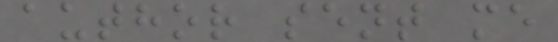author sent me
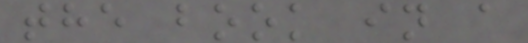the book in a
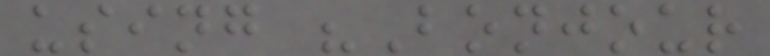using "Bonjour
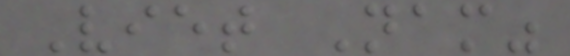Viet Nam"
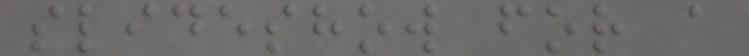slideshow for a
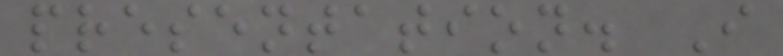presentation. I
